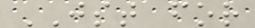JST for
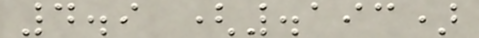4.9 (.193)
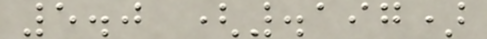5.0 (.197)
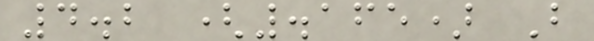4.2 (.165) B
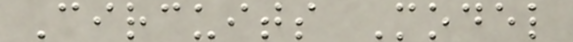Circuits Model
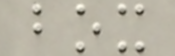box
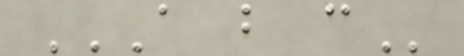A B C
